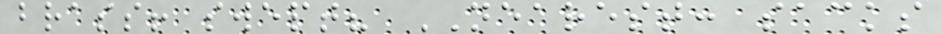brass! swept? NEAREST: sacks
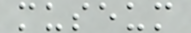museum
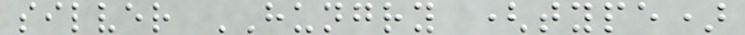silver HUNGRY (type)
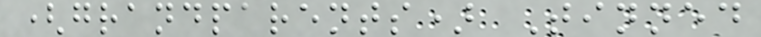(grandparents) Tinned
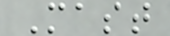Mast
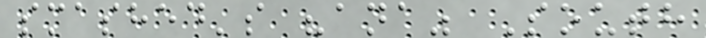smashed's "ana" South
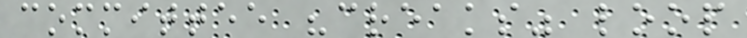committee "creaks" loop
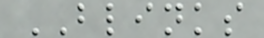BLINKS
